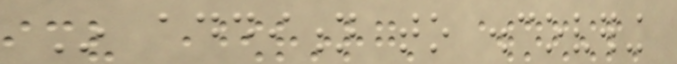In addition to discovering
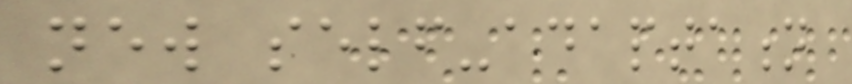new self-adaptation
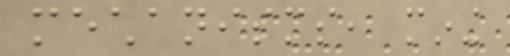mechanisms, mining
